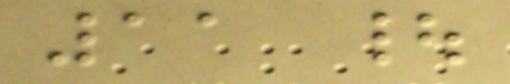11 |
